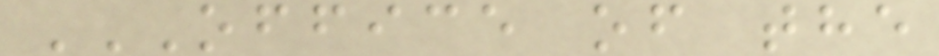OFFICE OF THE
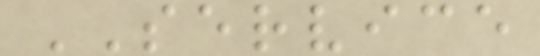SERVICE
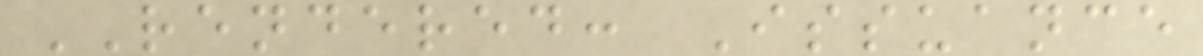RENDERED: Issuance
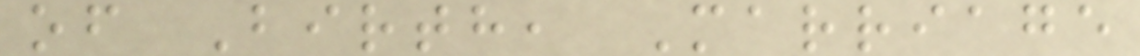of Birth, Marriage
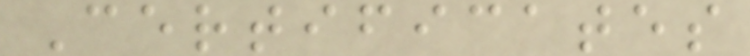Certificates
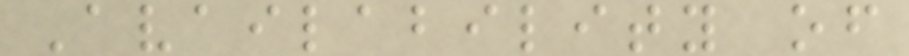Availability of
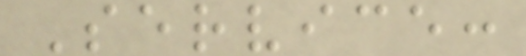Service:
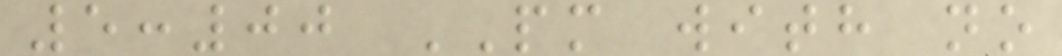5:00 PM with no
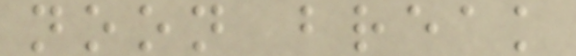noon break
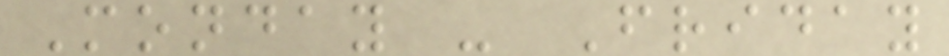Monday - Friday
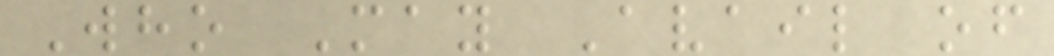Who May Avail of
